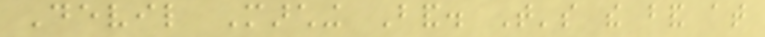Devil Marching Band. That's the band at
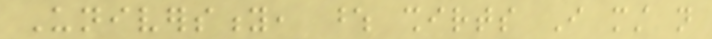University, whose shirts I must not
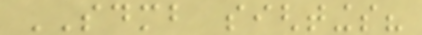SDMB sightings?
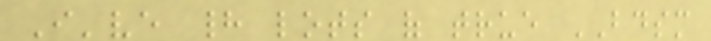I've had lots of true BDSM
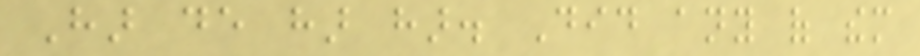Har de har har. Did any of them
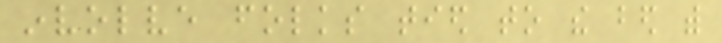involve folks tied to the bed with
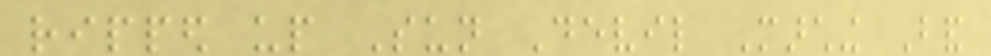ripped up Sun Devil Marching Band
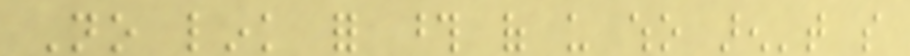No link for those of us who aren't so
